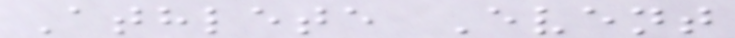Athlete Event
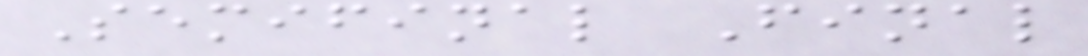Semifinal Final
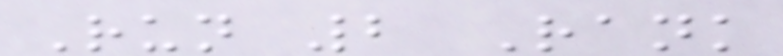Run 2 Rank
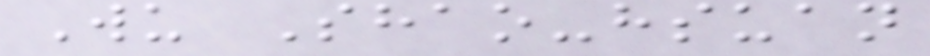Wu Shao-hsuan
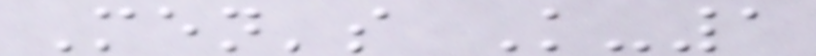Men's K-1
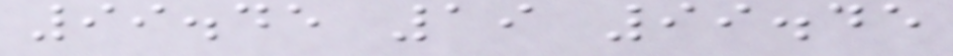99.45 19 99.45
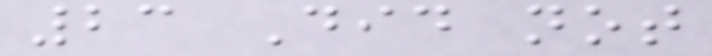23 Did not
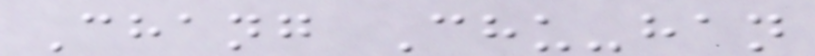Chang Chu-han
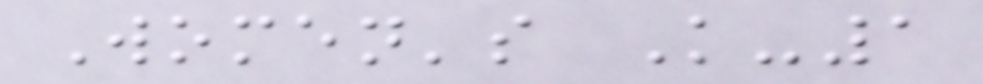Women's K-1
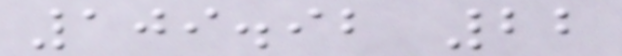109.92 22
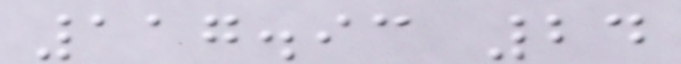117.93 24
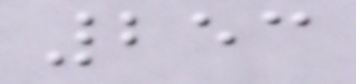253
